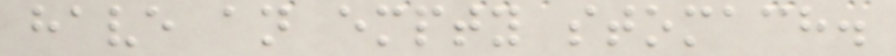have an empty stomach.
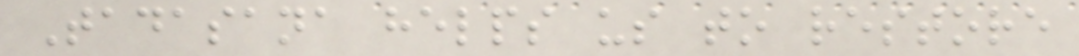Tadasana helps us to restore
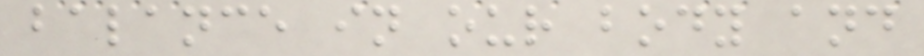balance in our body and
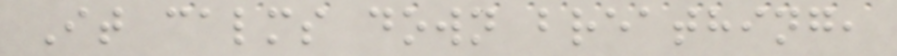It calms down breathing,
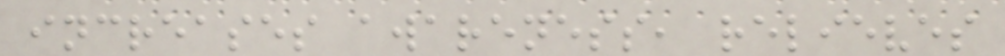increases awareness, relieves
